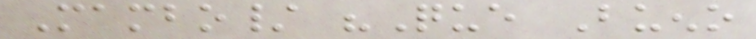Mambo/ "Que Bueno
